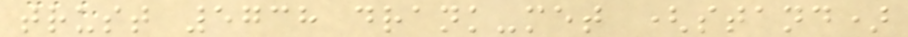trust 5738 drank-met (stand)
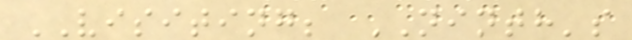VISITING; NINTH's
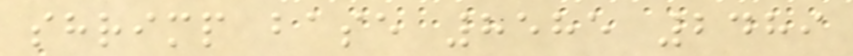shrimp base 8585 2489
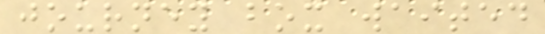journey box waited
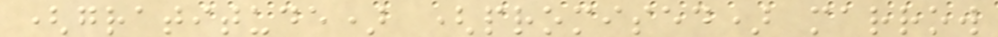(gratitude) (promised) marrow
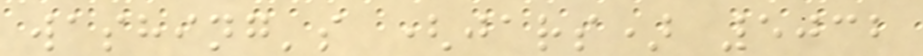washing's (jars) 5032
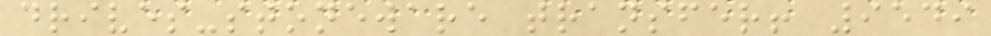drives-stoneware transfer! 9549
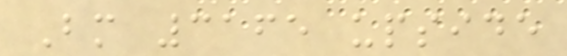Bm 3165 upside
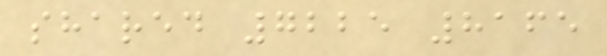shared 7225 8165
